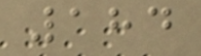184
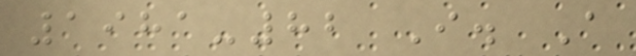1981-82 I. A
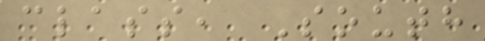class, South
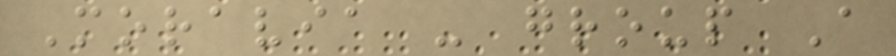Moravia - group A
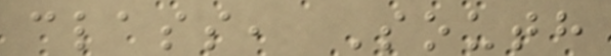class, South
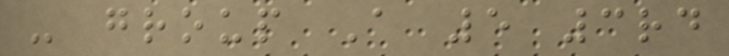- group A 5 3rd
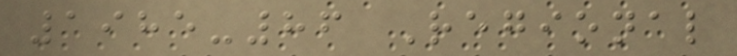1985-86 Regional
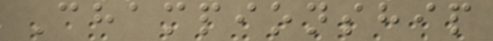Championship
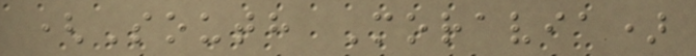(South Moravia)
